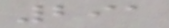291
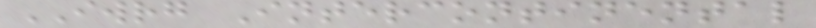IWRG Intercontinental
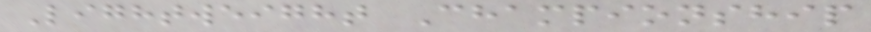Lightweight Championship
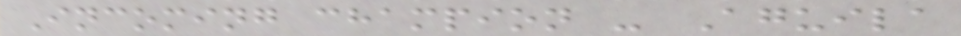Incoming champion - Aguila
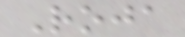Roja
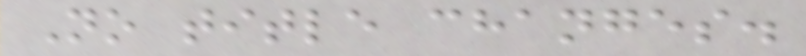No title changes.
